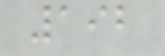192
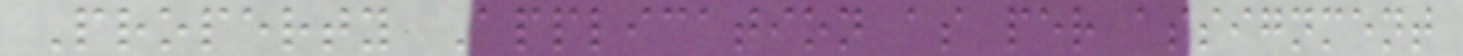Property Application as per assignment
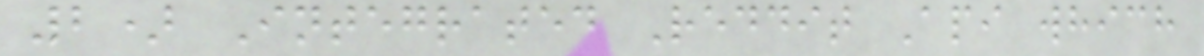2) Integrated Reddit Api which
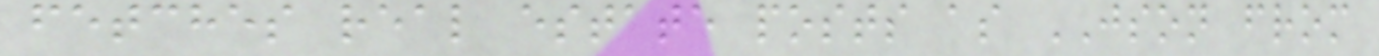fetches real estate posts as JSON from
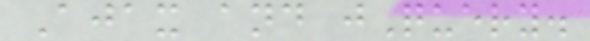Ajax and jQuery.
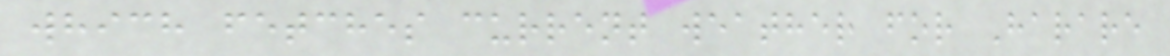which fetches current weather for Harare
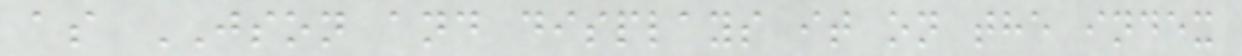as JSON and displays it on the index
